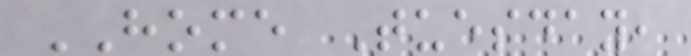HOME Tuesday,
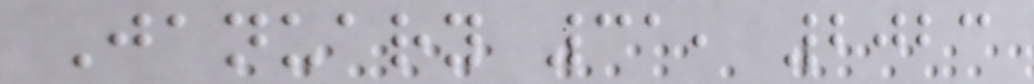January 31, 2023
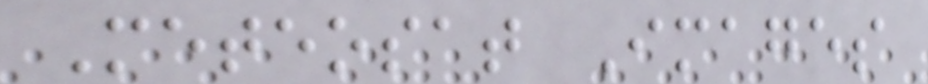Meteosat Images
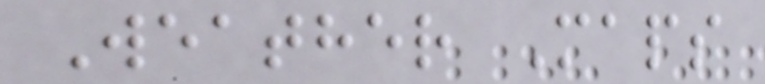Weather Maps
